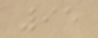95
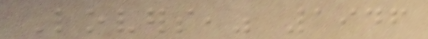Lovers," 1946
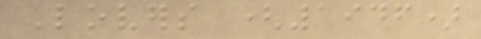Lovers (1946)
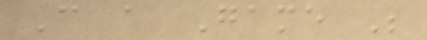Can a Game Be
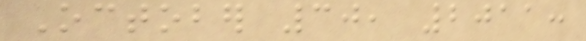October 30, 2011:
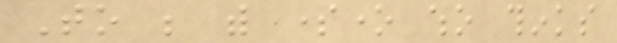To be with someone who thinks
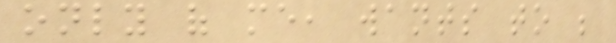only of me, wants to be
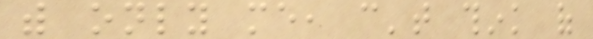with only me, can't think of
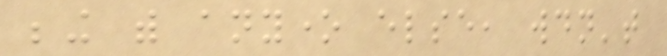being with anyone else, wouldn't
